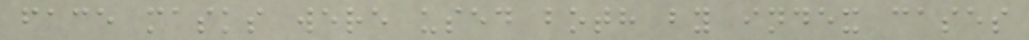face masks were used both by index cases
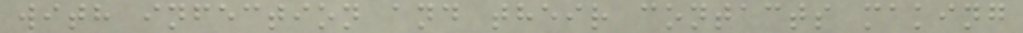with infection and their contacts making
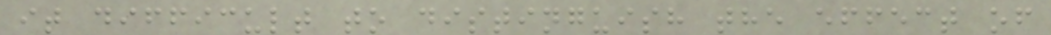it difficult to distinguish the effect of
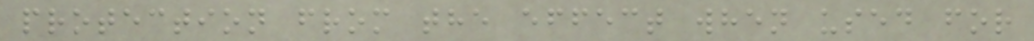protection from the effect when used for
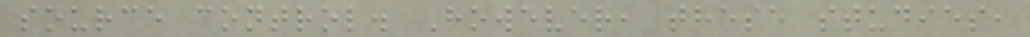source control. However, these studies,
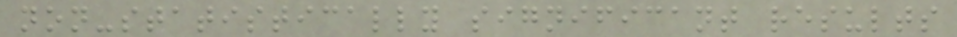non-statistically significant results
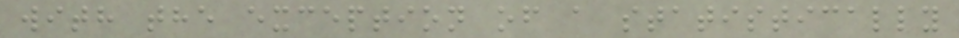with the exception of a statistically
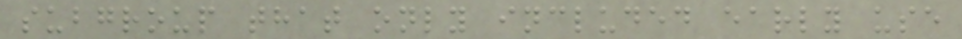subgroup that only included early use
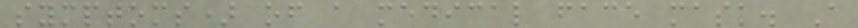symptoms) of a medical face mask. A
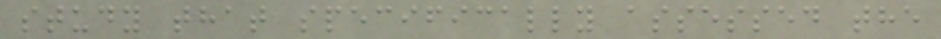study that specifically assessed the
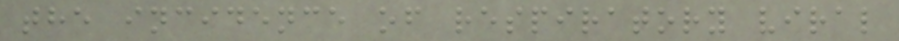the incidence of respiratory viral
